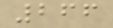266
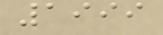1999
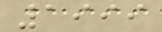1999
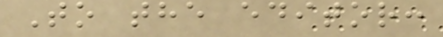To the editor:
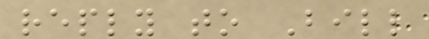reply to Bill
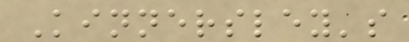Kinnersley's
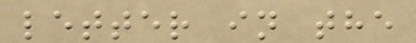letter in the
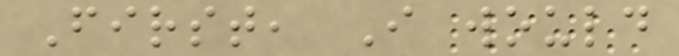First, I would
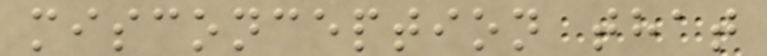misconception that
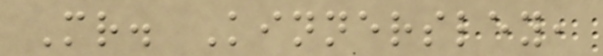Mr. Kinnersley,
